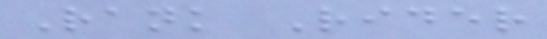Rank Rider
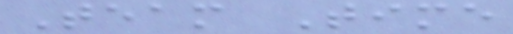Team Time
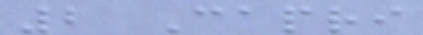2 Capri
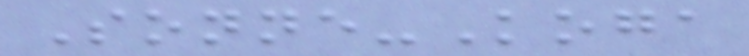Sonne-Koga
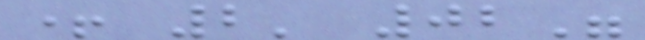+ 2' 02"
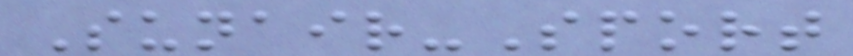Sunair-Sport
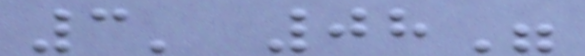3' 08"
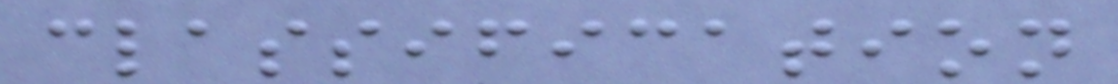classification
